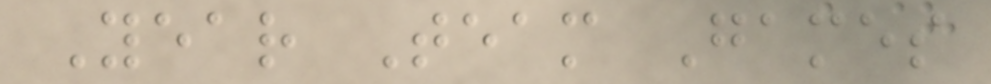Year Team Games
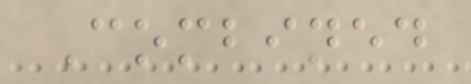Combined
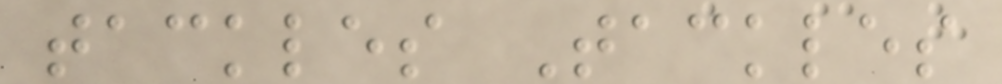tackles Tackles
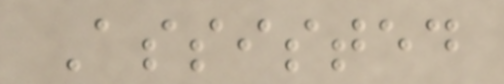Assisted
